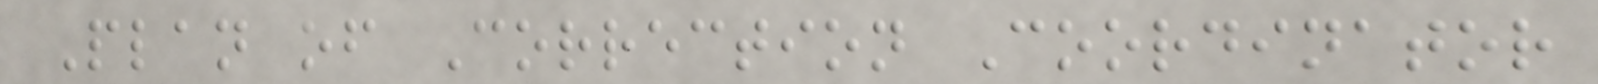Plan of Correction Coordinator
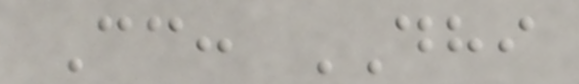Cc: DHI
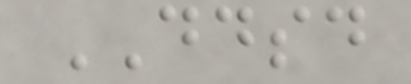DDSD
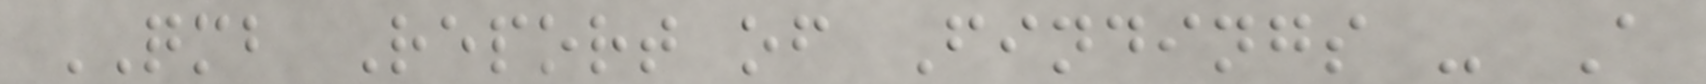QMB Report of Findings - A
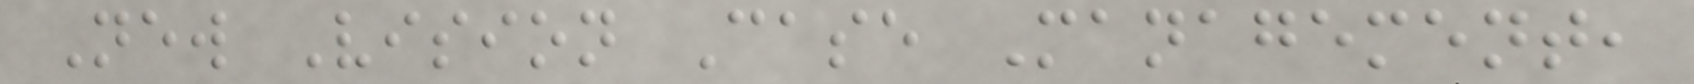New Vision Case Management,
